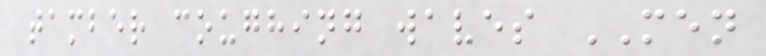tamber coughing waves MEN
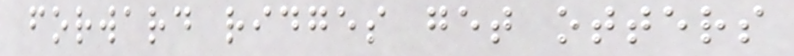forward ridges get otters
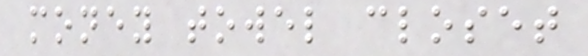money towel closet
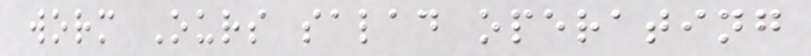worm Ours salad operating
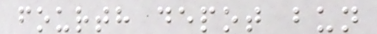fourth depot bun
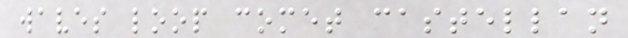waves loop comet castellan
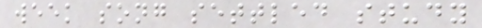week song settled study
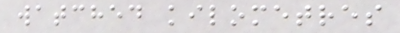watched kilometres
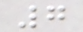7
